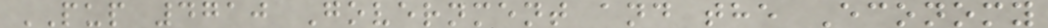PUP 4710 Government and the Economy
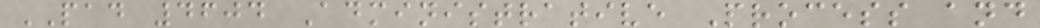PAD 4604 Administrative Process and
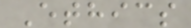Ethics
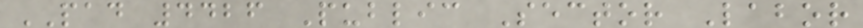PAD 4426 Public Sector Labor
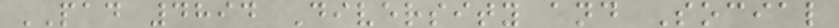PAD 4894 Diversity and Social
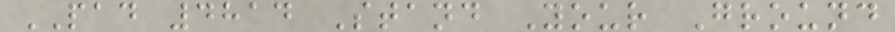PAD 4814 Stand Your Ground
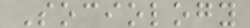Sociology
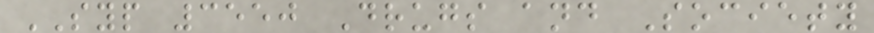SYP 3550 Drugs and Society
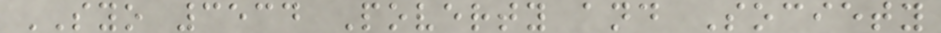SYO 3534 Poverty and Society
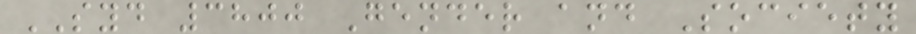SYD 3800 Gender and Society
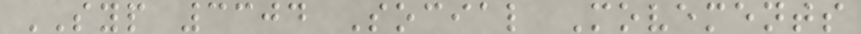SYP 3304 Social Movements
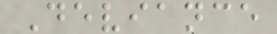Deviance
